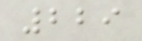229
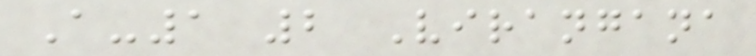A-1 2 Virangana
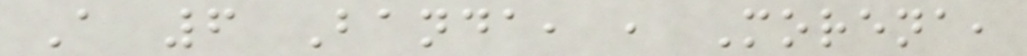A 6 Banda, , Morena,
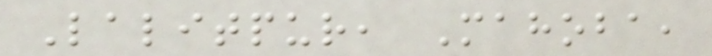Lalitpur, Mahoba,
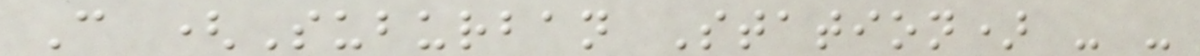C (Suburban Station) - -
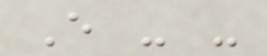E - -
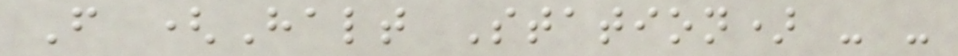F (Halt Station) - -
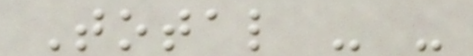Total - -
